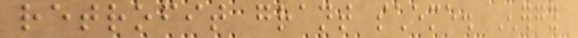retrofit grant scheme. Energy
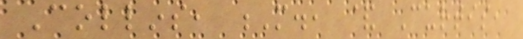Collins, M., & Curtis,
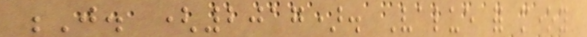J. (2017). Value for money
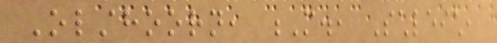Olsthoorn, M., Schleich,
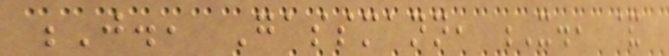J., Gassmann, X., &
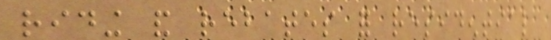riding and rebates for residential
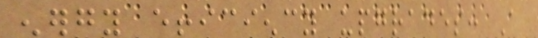energy efficiency upgrades: A
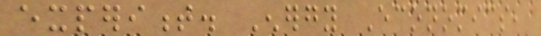experiment. Energy Economics,
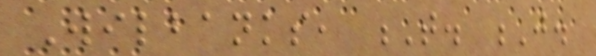Wilbanks, T. J.
